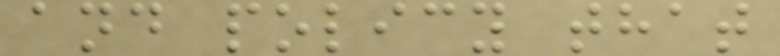and policy that
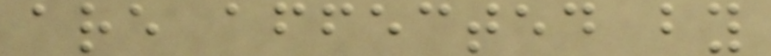are affected by
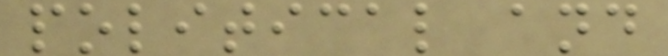political and
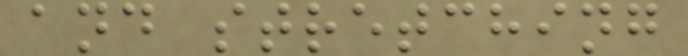and stretching
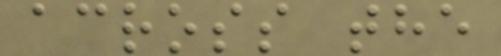across the
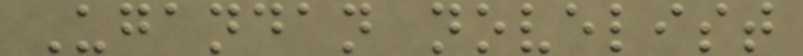Ugandan novelist
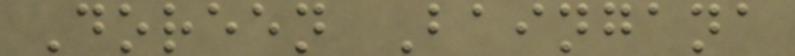Doreen Baingana
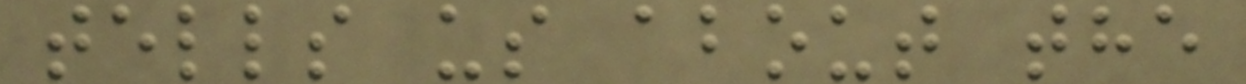tells us about the
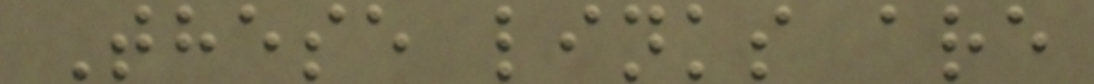These links are
